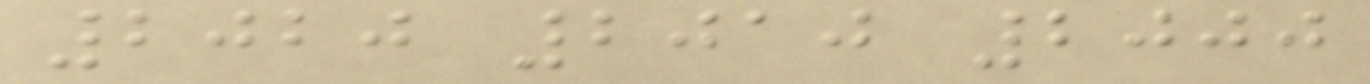2020 2010 2000
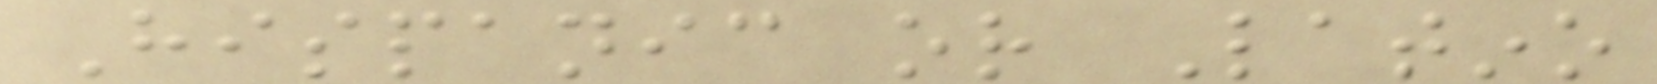Hispanic or Latino
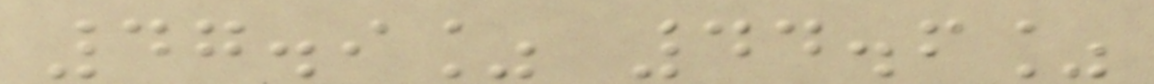47.9% 44.6%
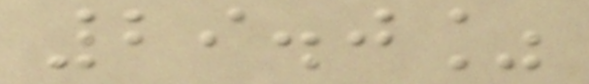29.0%
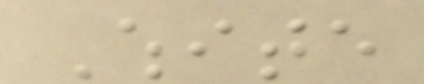White
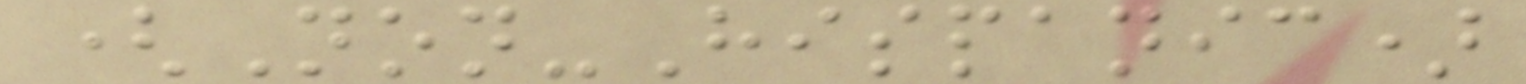(Non-Hispanic)
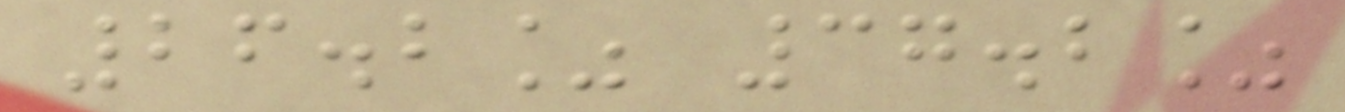26.2% 37.2%
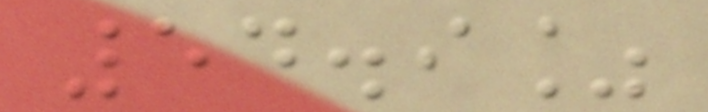54.9%
